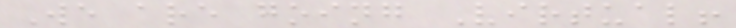We are going Virtual!
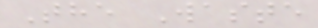The Waste
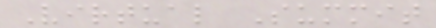Virtual Summit
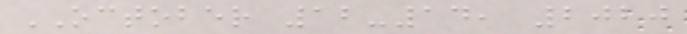OCTOBER 12-14, 2020
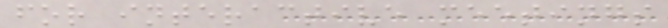for interactive meetings
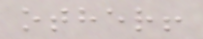other!
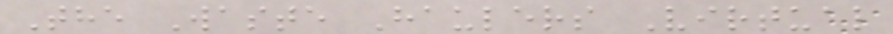The Waste Haulers Virtual
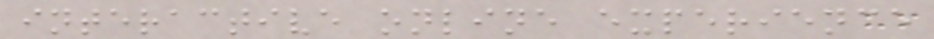interactive online experience
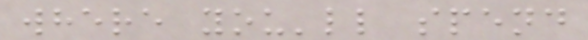where you'll spend
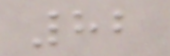82
